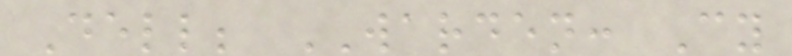Dell; WARDEN: Cy
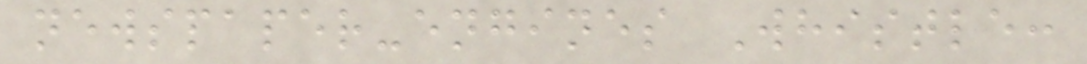newspaper-engines Whistle:
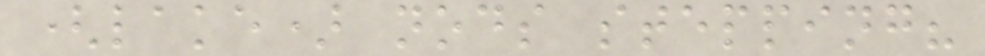(lake) nods stepping?
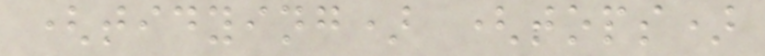(tidying) (tops)
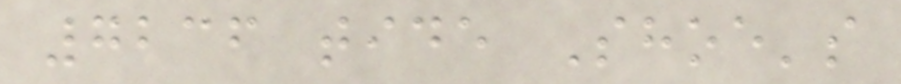7236 tide Shoe's
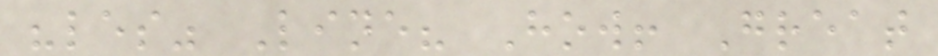"les" Line? How! Great
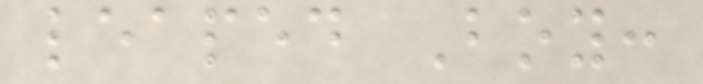leaped Boy:
